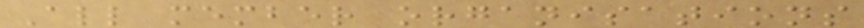All member organisations
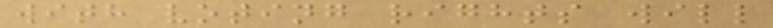with voting rights will
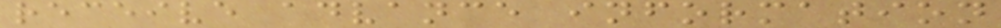receive advance information
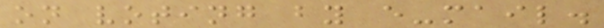on voting by e-mail.
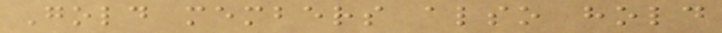Gold members also hold
